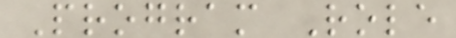Program Role
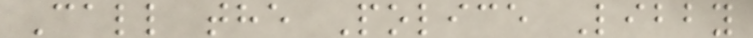Call the Police Libby
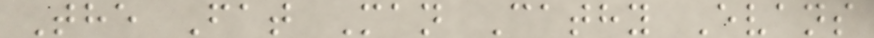The Fat Man Cathy Evans
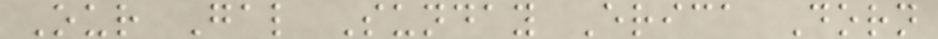Our Gal Sunday Erica Dorn
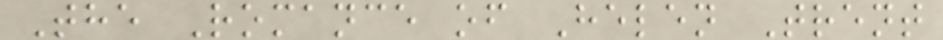The Romance of Helen Trent
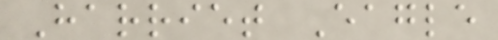Harriet Eagle
